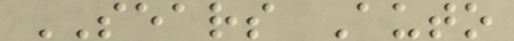SEARS Auto
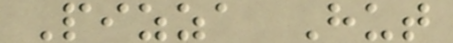Pizza Hut
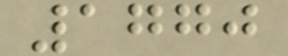1770
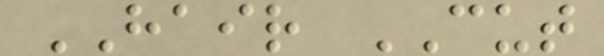HAIR CUT
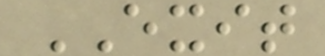EXIT
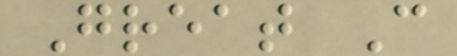Great C
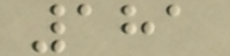181
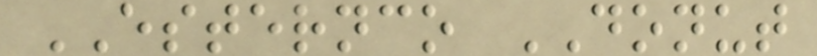ESTERNCO DONUT
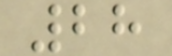28
